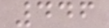446
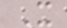X
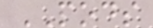PODS
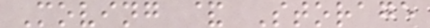Moving & Storage
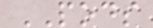PODS
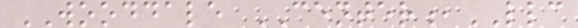WOODDALE CENTER,LLC
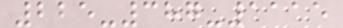225-387-1115
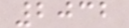2032
